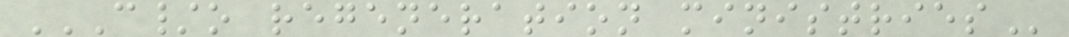C/O REGENERATION MINISTRIES
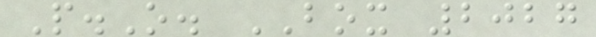P.O. BOX 2027
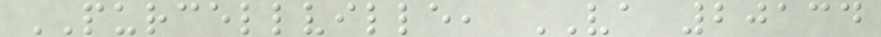PURCELLVILLE, VA 20134
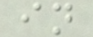in
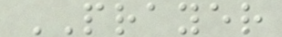PRAYER
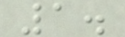1.
